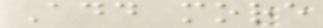Add more
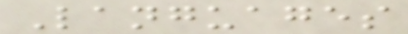Languages
